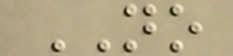NO
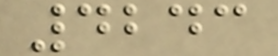4243
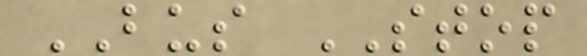BUS STOP
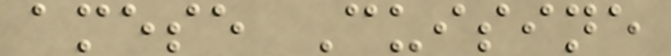amese Cuisine
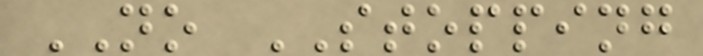NO STOPPING
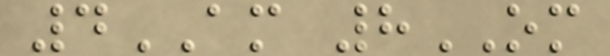4AM 8OM
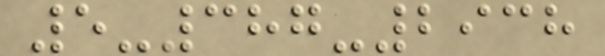5-387-2938
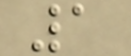1
